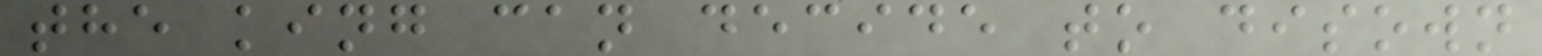the king can decide to disown
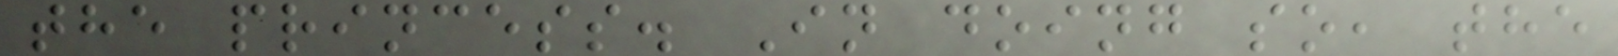the princess. In doing so, the
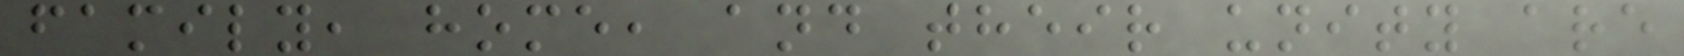family, home, and their unity are
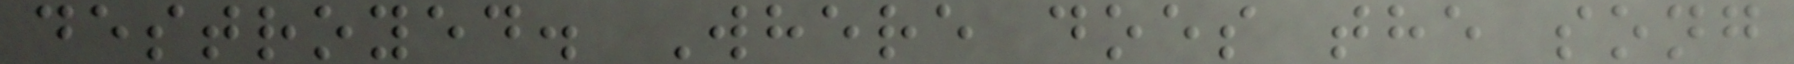destroyed. Where does the song
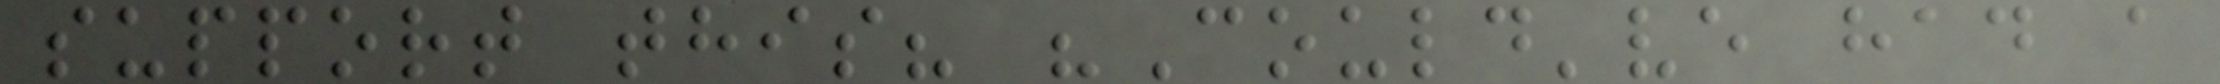support this? "Could've had a
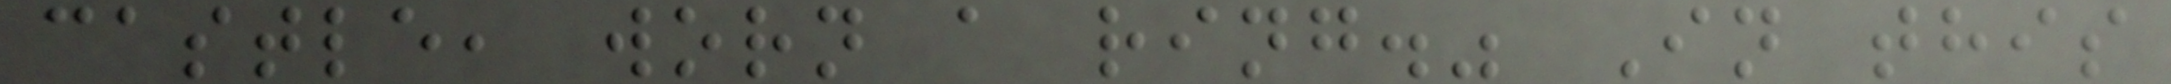castle, worn a ring." In this
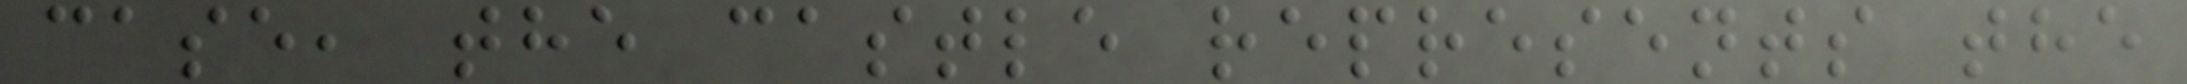case, the castle represents the
